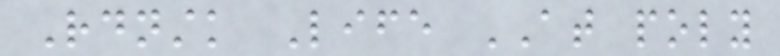Rdnstk Life AT poly
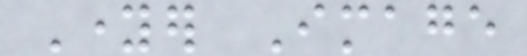Younger Image
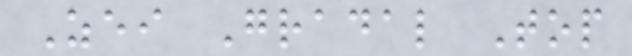Zei Gradal Top
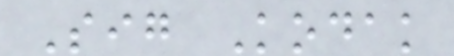Sig Kodak
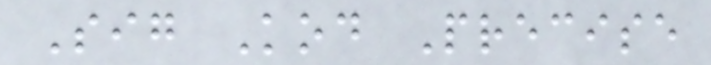Sig Kod Precise
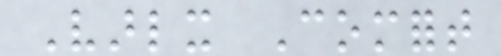Varlx Comfort
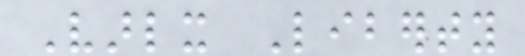Varlx Liberty
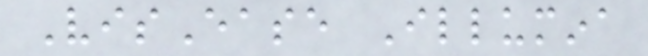VisEase Illumina
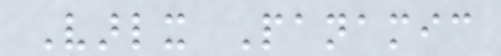Varlx Panamic
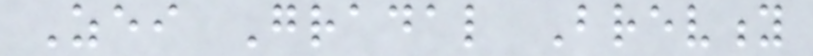Zei Gradal Brevity
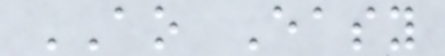AO Easy
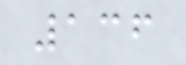136
